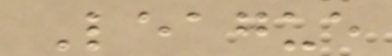League
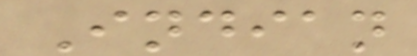Indian
